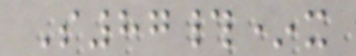S87#*x
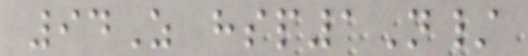94Z hsp1N/
